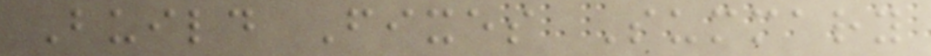Build Fixes Summary
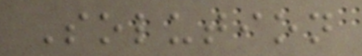Solution
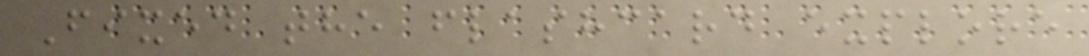Fixed the flashcard explore
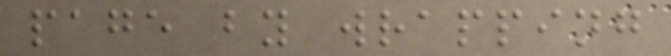page by wrapping
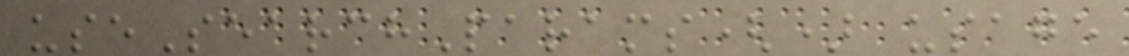useSearchParams() usage
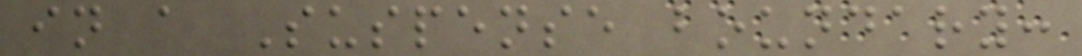in a Suspense boundary:
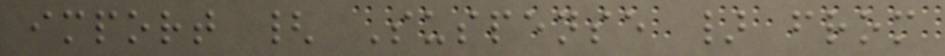import { Suspense } from
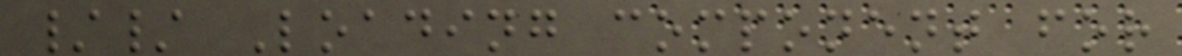// Loading component for
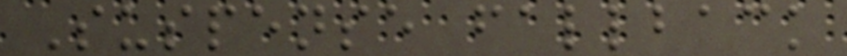Suspense fallback
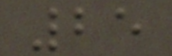25
